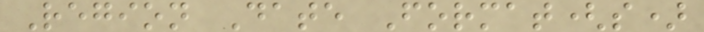Region Date Format(s)
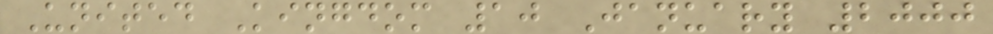United Kingdom 10 January 2000
